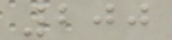200
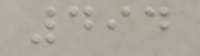494
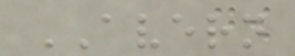AVERN
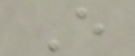E
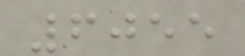6055
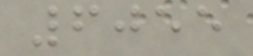6055
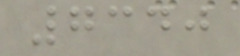7340
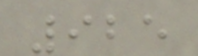925
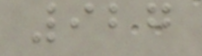927
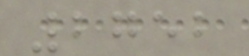2752
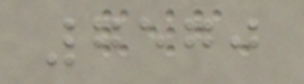7570
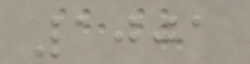1001
